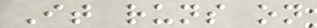It runs on
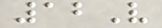12V
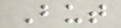But
